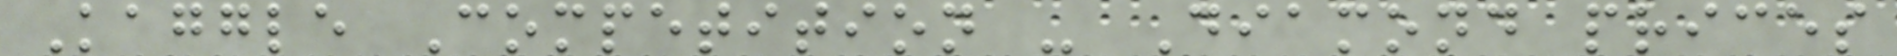Kaggle Competition - Diamond prices
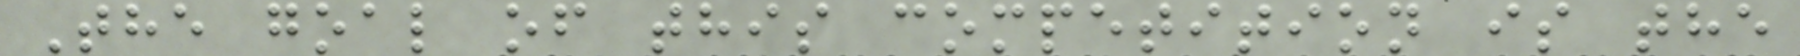The goal of this competition is the
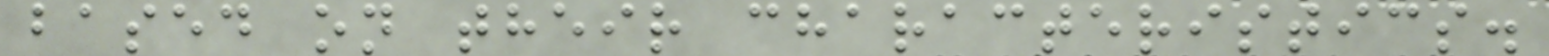based on their characteristics.
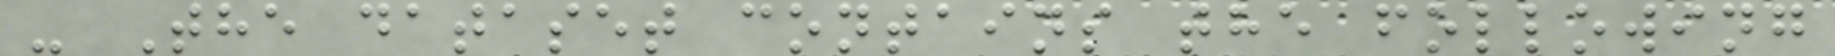- The dataset contains the following
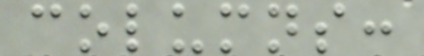columns:
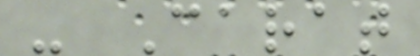- Carat
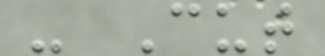- Cut
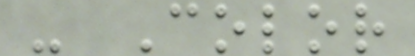- Color
